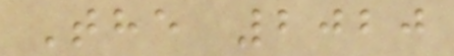The 2020
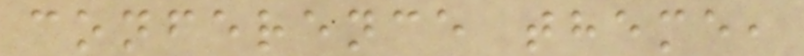conference theme,
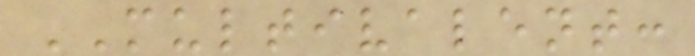MULTIVALENT:
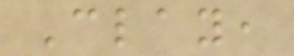Clay,
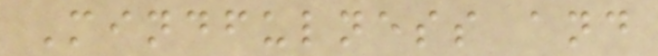Mindfulness and
